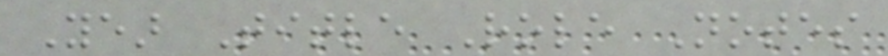Year Title Role Notes
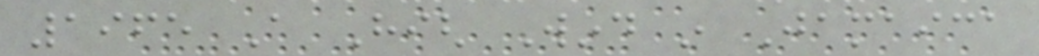1965 A High Wind in Jamaica
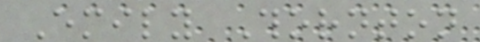Emily Thornton
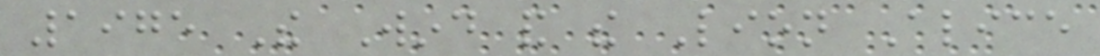1975 The Wind and the Lion Alice
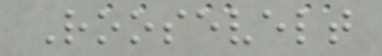Roosevelt
